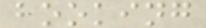booking
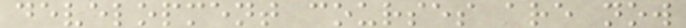development courses are now
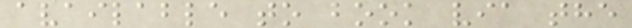available to book via the
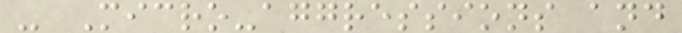- Micro-aggressions and
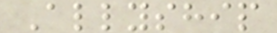Allyship
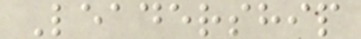Leadership
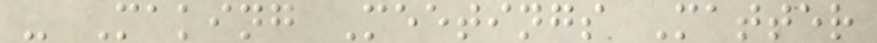- Making Meetings Matter
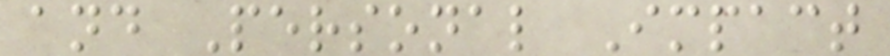and Personal Impact
